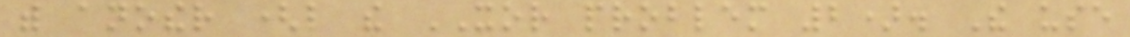with another (like the XOR problem 2). The use
